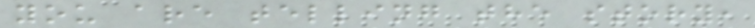you are telling the story,
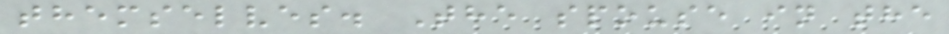themselves. The spouse in the
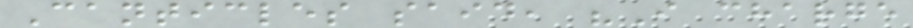Canticles said, "I charge
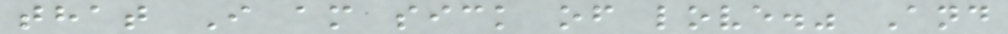that I am sick of love." And
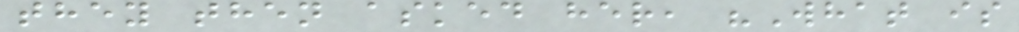they then asked her, "What is
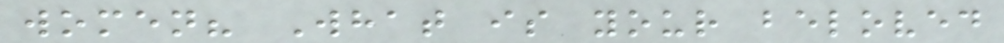women? What is your beloved
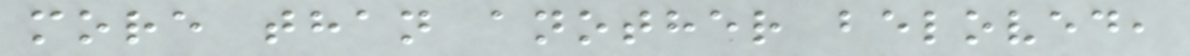more than another beloved,
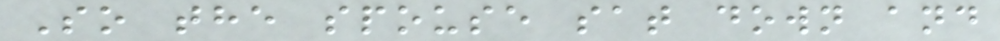So the spouse sat down and
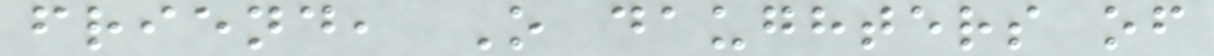friend, O daughters of
